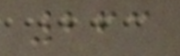263
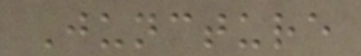Juncture
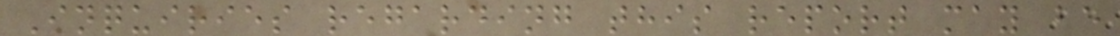Inquiries regarding this report may be
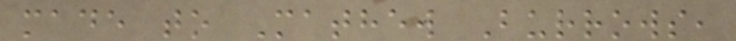made to Mathew Burrows,
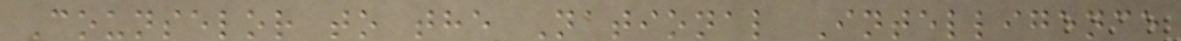Counselor to the National Intelligence
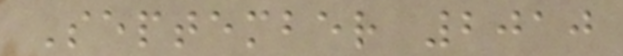September 2010
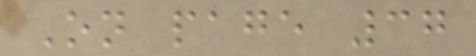On page 37
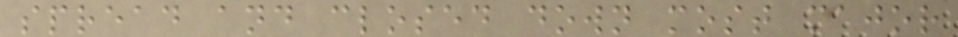spread and closed down most major
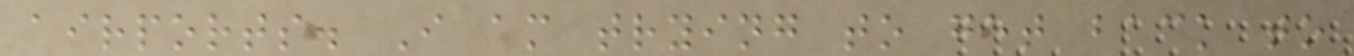airports. I am trying to get back to
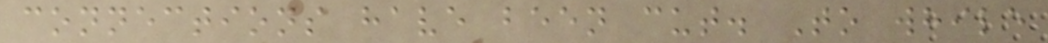connections have been cut. To while
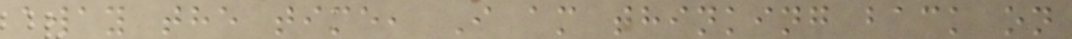away the time, I am thinking back on
